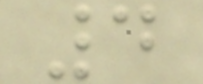4
